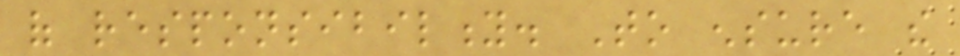of responsibility. To ensure the
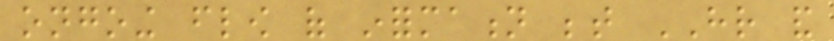ongoing flow of information between HR and
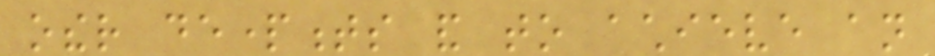other departments and to achieve an
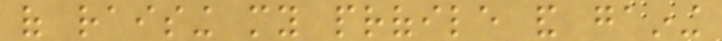of raising my profile and gaining
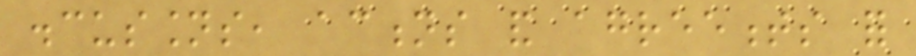discussions, actions and agreements for
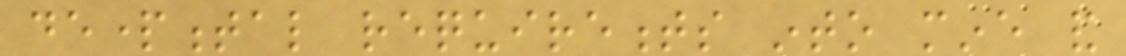departmental requirements into mine and
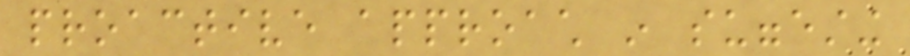proactive approach in suggesting
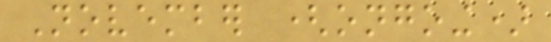November (ongoing)
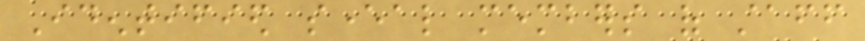Identified several members of staff
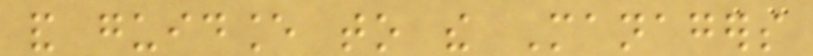and guidance to the Managers
